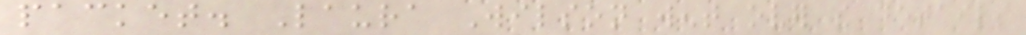packet. Laura Wilson went over the details
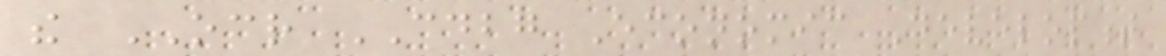the OCR CDBG Economic Development
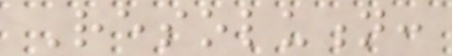Resolution:
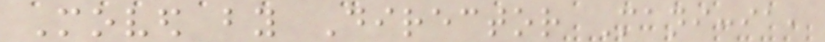Moved by Director Maniccia,
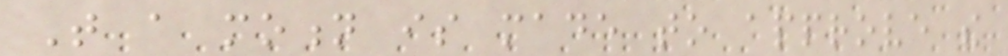That a motion is made to approve the
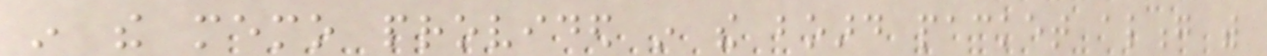in the memo provided in the board packet along with
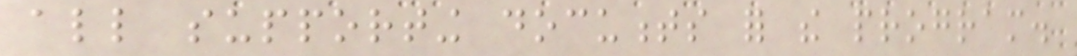all supporting documents for the program.
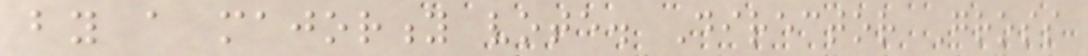by a majority vote. Director Gross
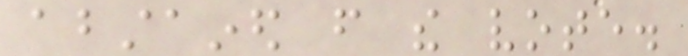abstained from the vote.
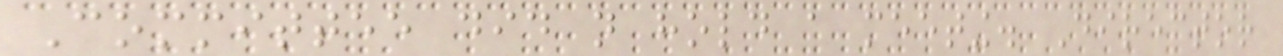Committee did not hold a meeting. Director
